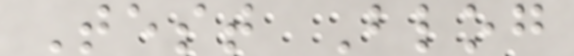Test Blog
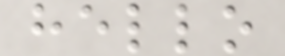hello
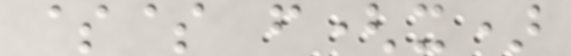$$ f(x)
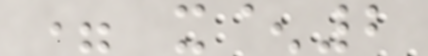= x^2
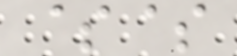$$
